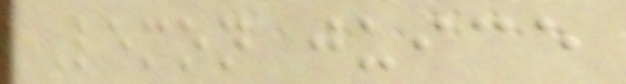Lemon juice
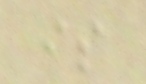is
